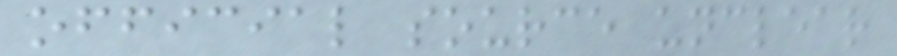official source unclear
